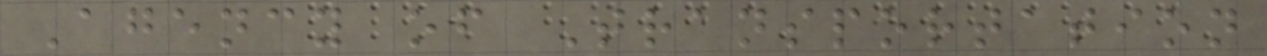Agency of Transportation
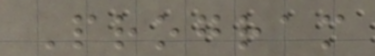Program
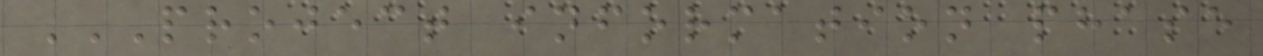PROJECT INFORMATION PHASE
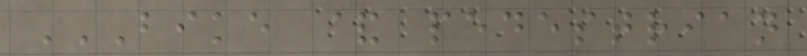BIKE & PEDESTRIAN
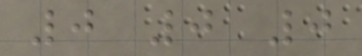0 0 0
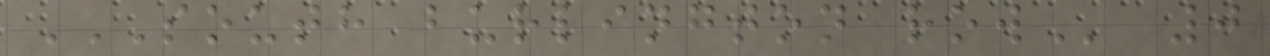SOUTH BURLINGTON ROW 0
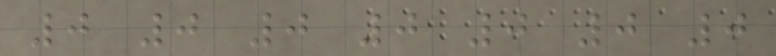0 0 0 0 0 0 0
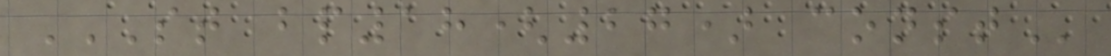ST BP18(27) CONST
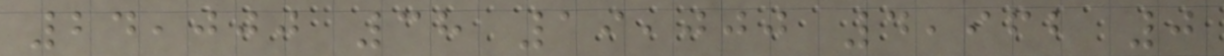24,000 38 19,000 4,962 0
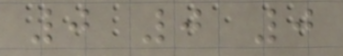0 0 0
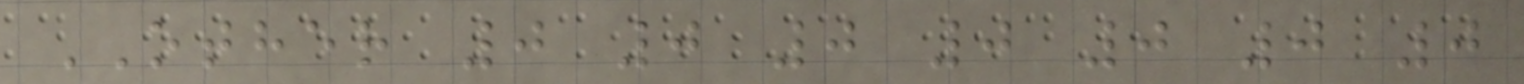OTHER 0 0 0 0 0 0 0
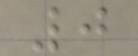0
